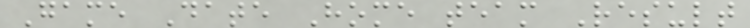Game Date Home team Result
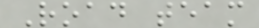Road team
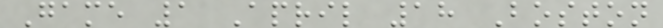Game 1 April 18 Boston
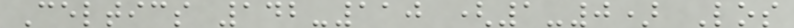Celtics 142-110 (1-0) Los
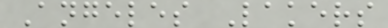Angeles Lakers
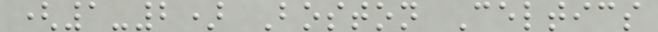(1-2) Boston Celtics
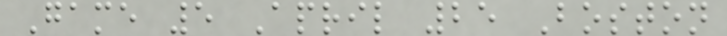Game 5 April 25 Boston
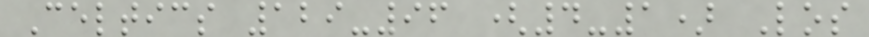Celtics 129-96 (4-1) Los
